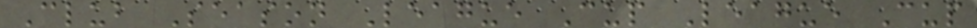Club Season League Cup League Cup
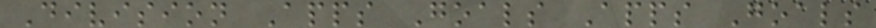Division Apps Goals Apps Goals
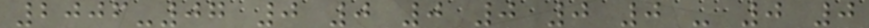2006-07 0 0 0 0 0 0 - 0 0
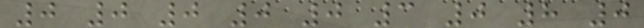0 0 0 0 0 3 0 8 0
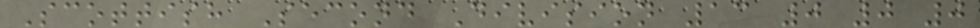Scottish Second Division 13 0 0 0
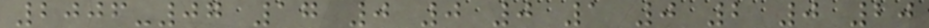2006-07 17 0 0 0 1 0 2 0 20
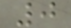0
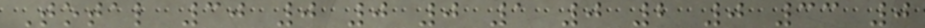Total 30 0 0 0 1 0 2 0 33 0
